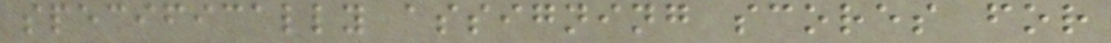specifically assigning scores for
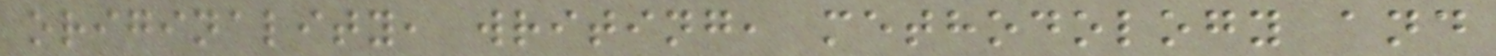originality, writing, methodology and
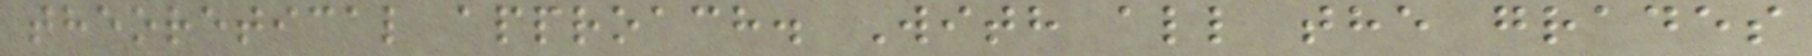theoretical approach. With all the grades
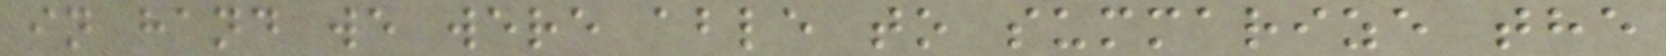in hand we were able to summarize the
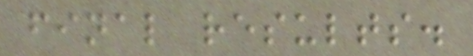final results.
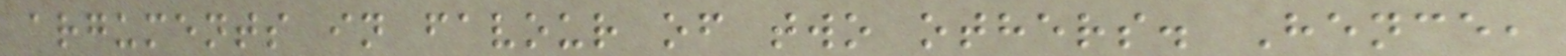arguments in favour of two others. Hence,
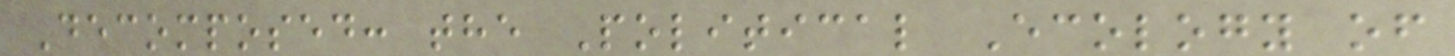Decomposed: the Political Ecology of
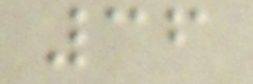36
